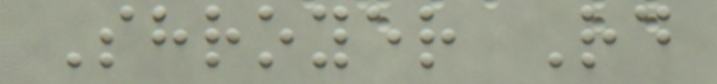Shroyer Rd
